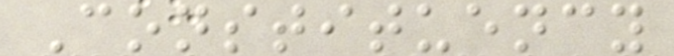Constituency
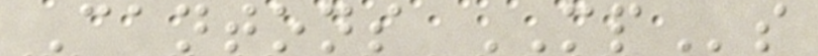Cantons MPs
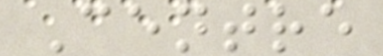Centre
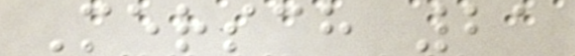Mersch 21
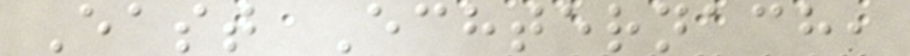East Echternach,
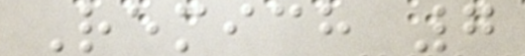Remich 7
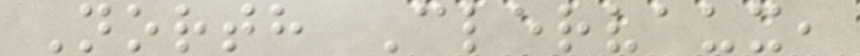North Clervaux,
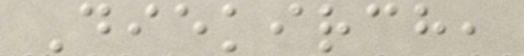Diekirch,
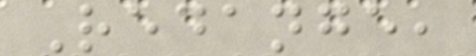Redange,
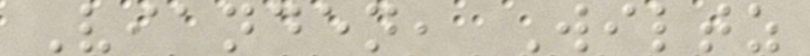Vianden, Wiltz
